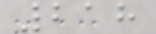218
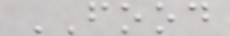FOOD
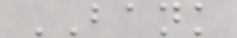BANK
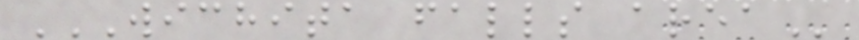WICHITA FALLS AREA
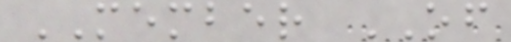MEMBER OF
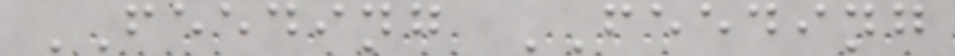FEEDING FEEDING
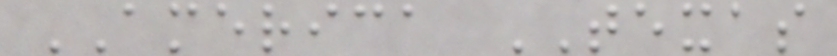AMERICA TEXAS
